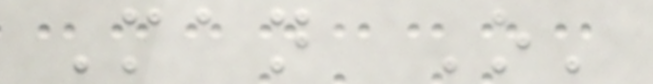Man O'
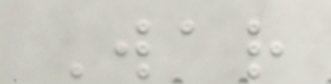War
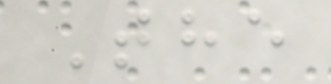The
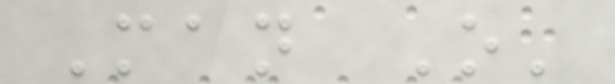Man O'
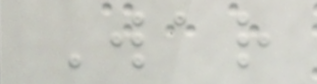War
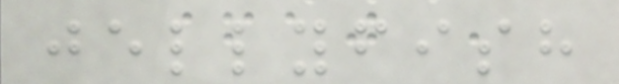jellyfish
